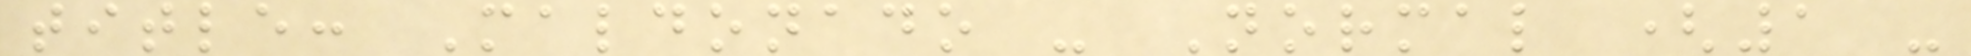title: Maldonado - Normal (1 -
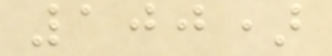100)
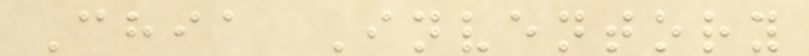Chia Inventory
